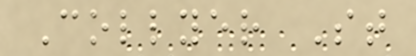Collyer St
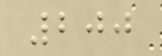200
